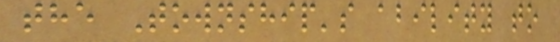the Township's ability to
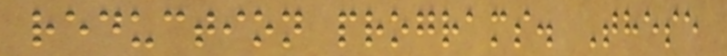reduction programs. These
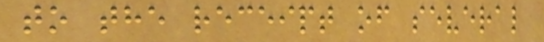to the receipt of several
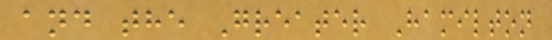and the Greater Hamilton
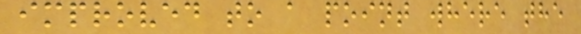improved to a point where the
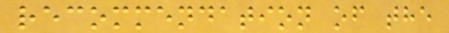recommendation of the
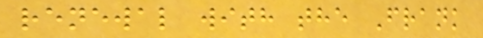renewal with the Frank
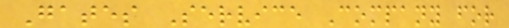Gates Service Company for
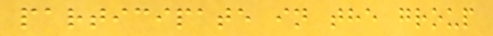participate in the group
